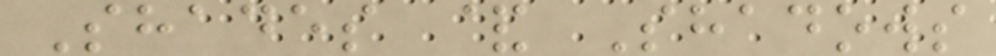Shades & Shadows
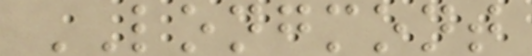LONGMONT
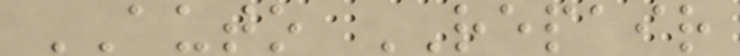AUTO REPAIR
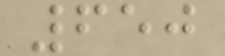650
